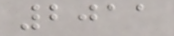2011
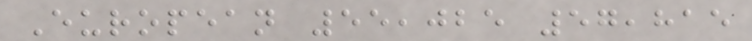European 55,025 57,815
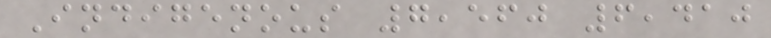Indigenous 7,560 6,410
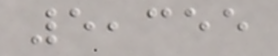5,355
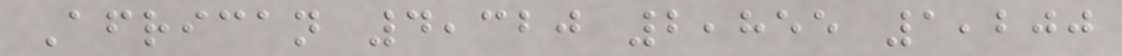African 4,320 2,855 1,200
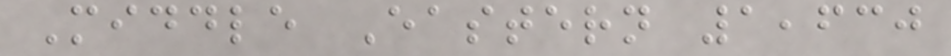Middle Eastern 1,630
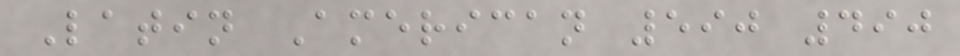Latin American 590 490
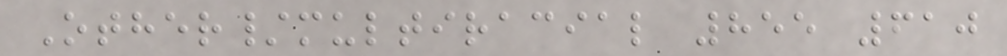Other/multiracial 855 610
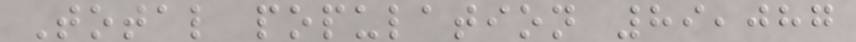Total population 89,087
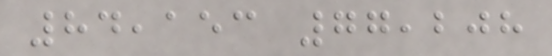84,153 77,208
